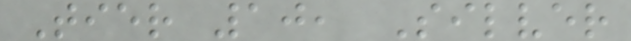Tier 10, Silver
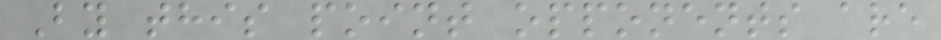By this point opponents are
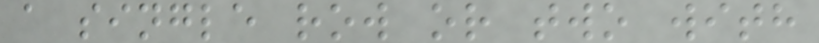a single row or two with
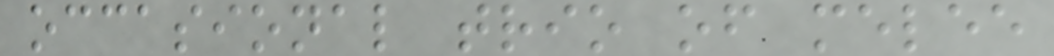occasional trio of melee
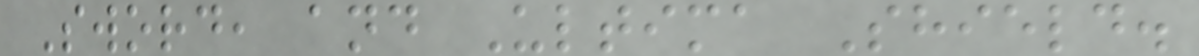Sword, and Ultima Shield.
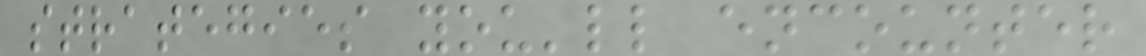strategies you'll encounter
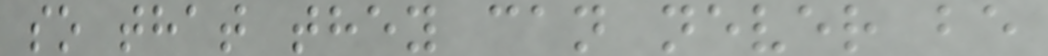so that they can never be
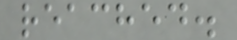reached.
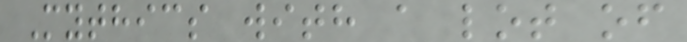Mythics with a lot of
